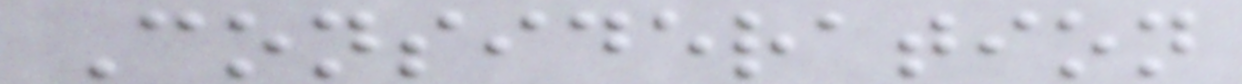Consideration
